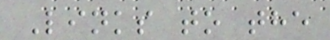Links to the
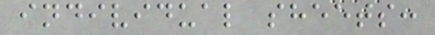individual sheets:
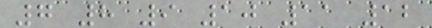7 8 9 10 11 12
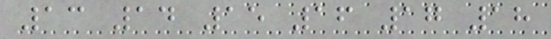13 14 15 16 17 18
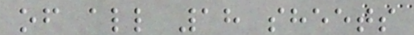of all 18 sheets
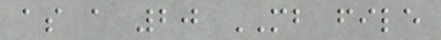as a 20 MB file
